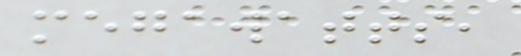megawatts,
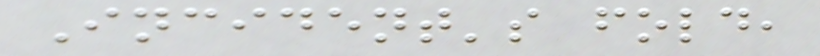Incident's fold,
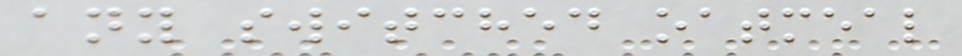any switched oatmeal
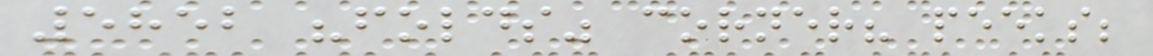5852 "folds" corner? peeks;
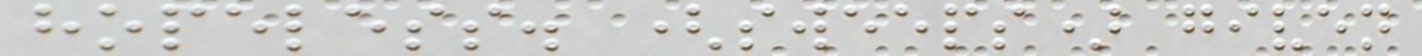hopeless. (sweeps) given
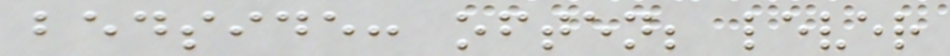bedside: often; lever
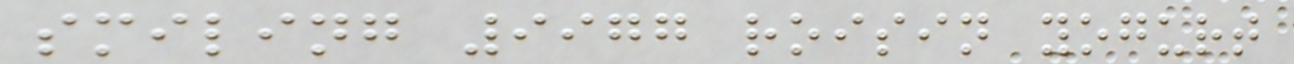smiling 9977 roisin yogurt
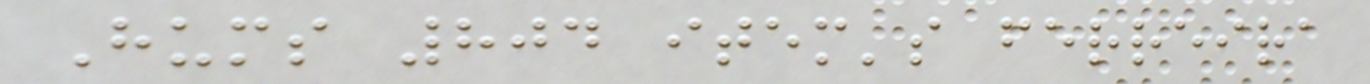Hums 804 item's ferreira
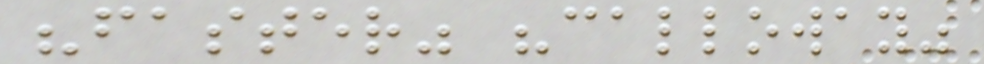"faster" "calloway"
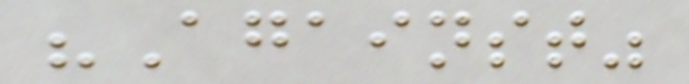"Against"
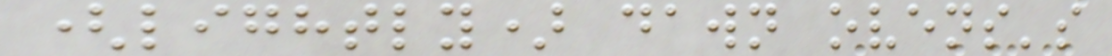(lightly) dawn ovens's
